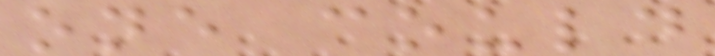one could
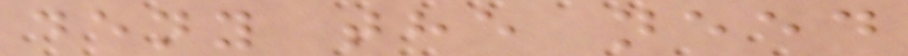deny the need
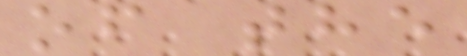of the
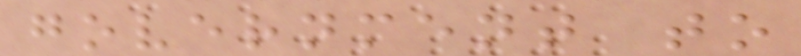government to
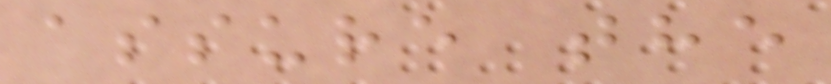assure the
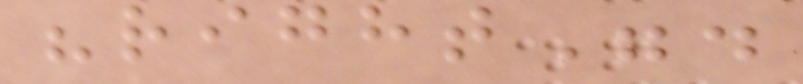"right".
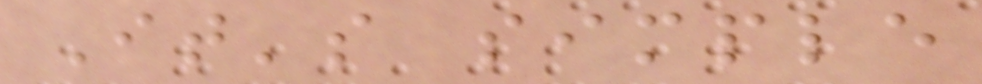It's simple
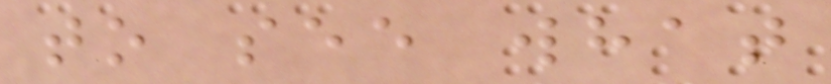to see what
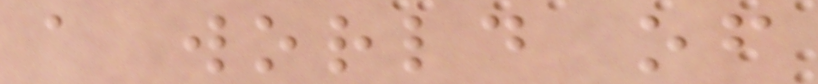a world of
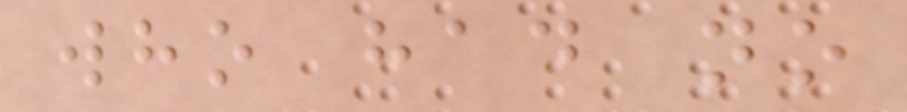who had no
